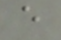e
